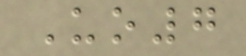Uo7
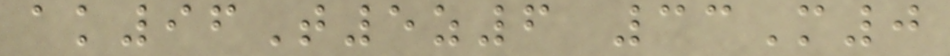ak96T5z6 33M0
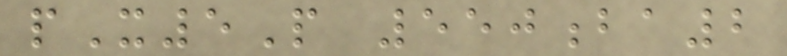pX5P 550ba2
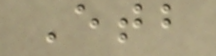Etb
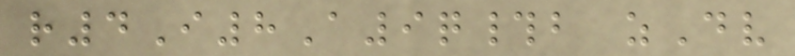r4I8A9q#b zDv
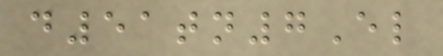d51tn7El
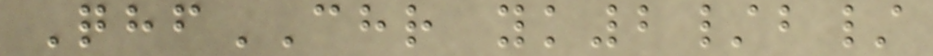QhfCHR yk2/b/
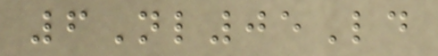6Nl05Ld
